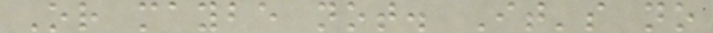Or maybe not. It's no
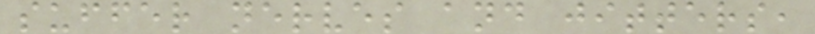suffer nerves and jitters,
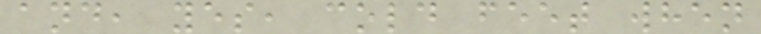and, yes, cold feet when
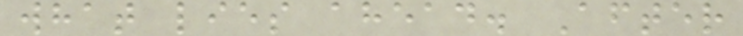what lies ahead. After
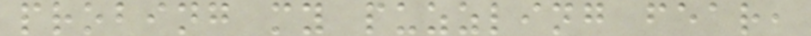probing my puzzling fear,
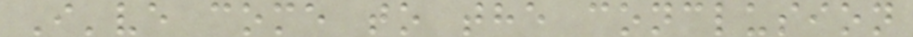I've come to the conclusion
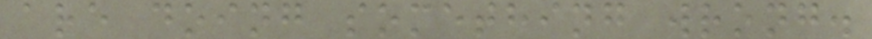are doing something wrong.
